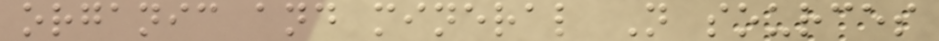organic and mineral N sources
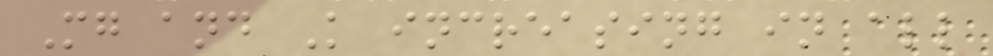Mg and K increasing in all
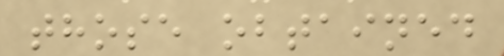those obtained
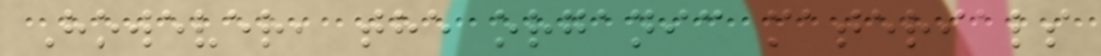However, the organic materials
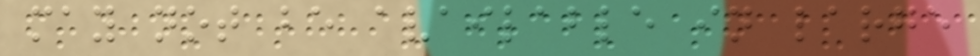may not be available in large
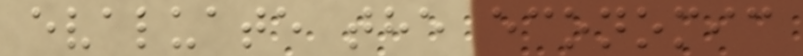evaluate the economic
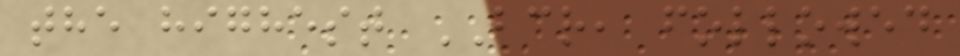the highest BCR, followed
